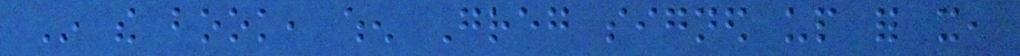In the book, when Greg signed up for it,
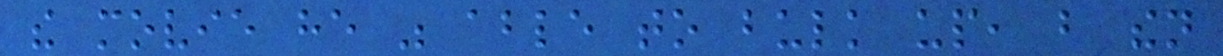the movie he was able to bulk up, but then
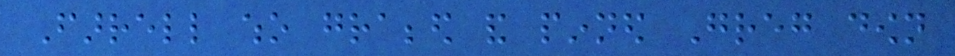Farrell who grabbed and pinned Greg down
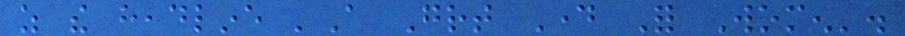as the headline 'A Great Day For Women'.
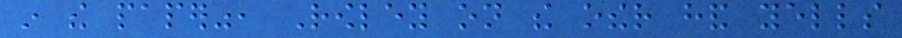in the paper", Rowley on the other hand yells
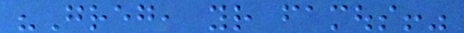"Greg, your famous!"
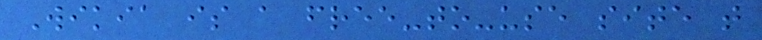Wikia is a free-to-use site that
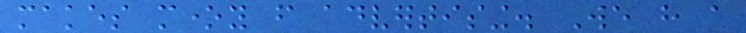makes money from advertising. We have a
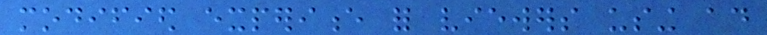modified experience for viewers using ad
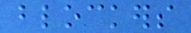blockers
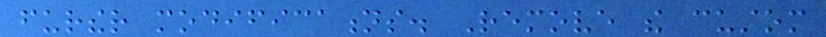further modifications. Remove the custom
